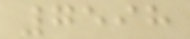7598
